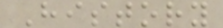History
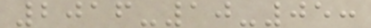2016-10-05:
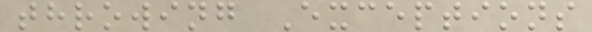throwing Exceptions
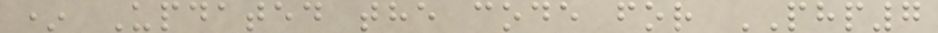* Updated the code for PHP7
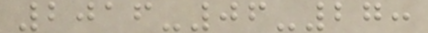2016-06-27:
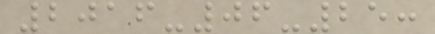2016-06-25:
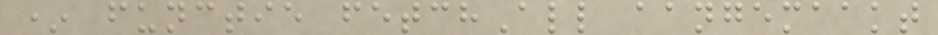* functie fetchAll aangemaakt
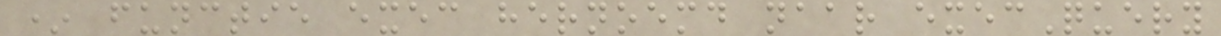* functie exec hernoemd naar execQuery
